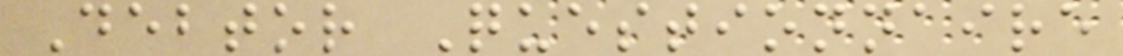Debtor Questionnaire
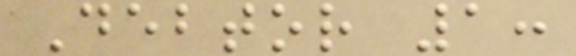Debtor 1:
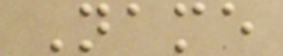Name
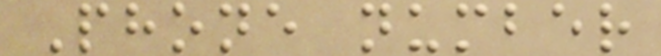Phone number
